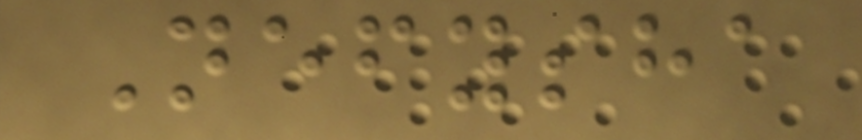Nefysha
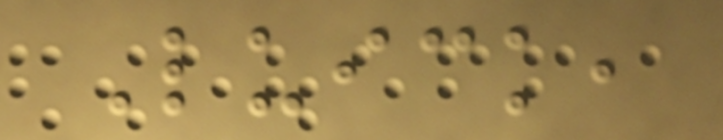Luick,
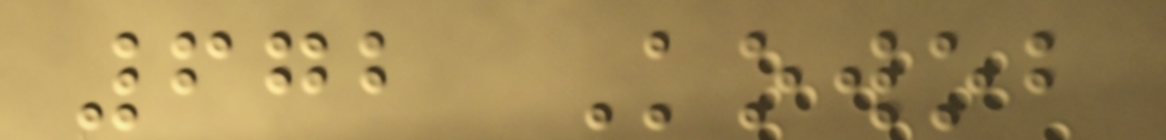672 Kowob
